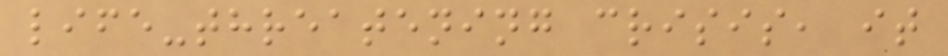life-threatening crisis, it
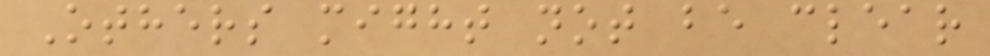Others might not be clear
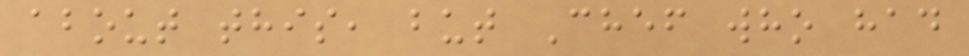about this, but Chef who had
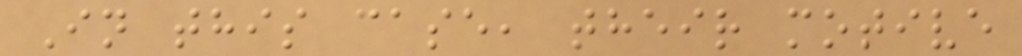In this case, their motive
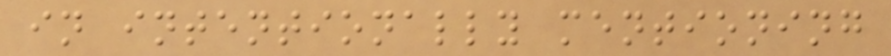in intentionally mentioning
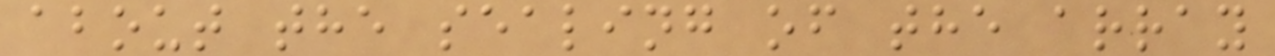about the sealing of the array
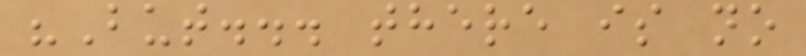"But... there is no
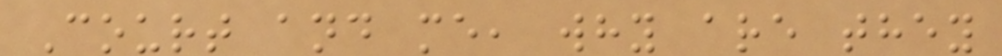Court and me, why are they
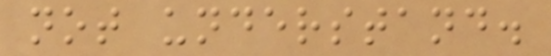not understand.
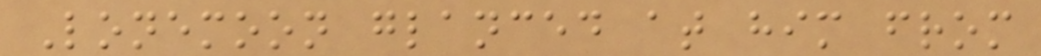Lonemoon glanced at him from
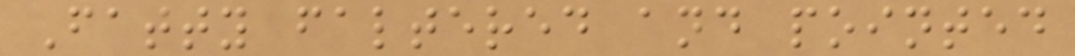Fatty faltered and pointed
